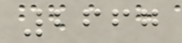2667
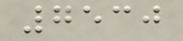7530
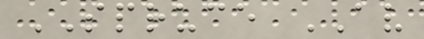SPRUCE AV
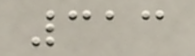313
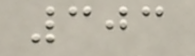303
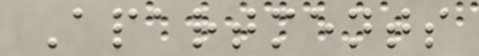Apartments
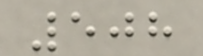508
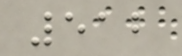512
